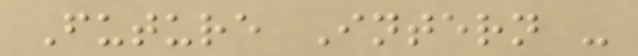Future Intern -
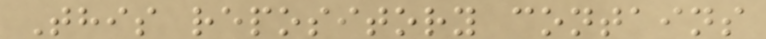This repository contains
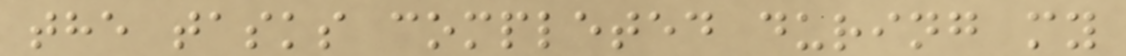the tasks completed during my
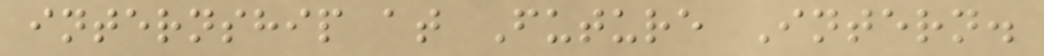internship at Future Intern.
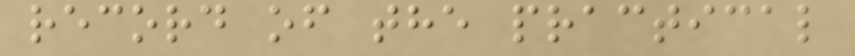record of the practical
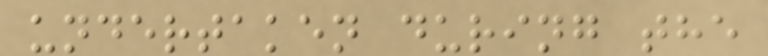undertaken during the
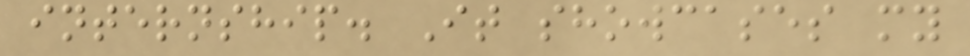internship. It showcases my
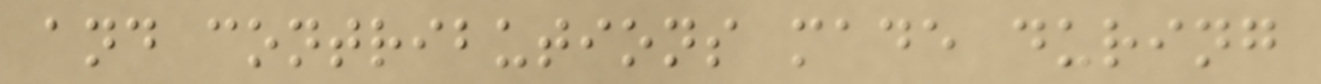and contributions made during
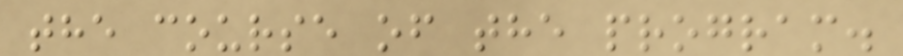the course of the program.
